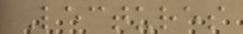Lectures
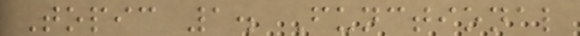Topic 1. Functional
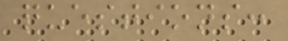questions:
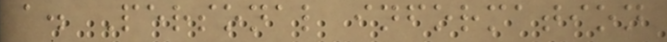a. Personal information
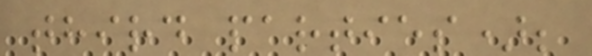third parties);
